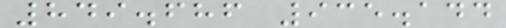849.686 935.144
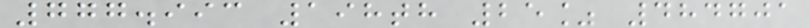777.993 198th 25% 484701
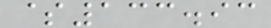$133.93
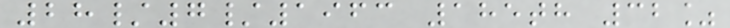28/7/1963 185th 32%
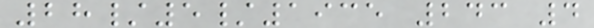28/5/1935 243 4
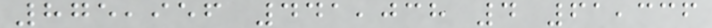875,956 441,038 4 61,336
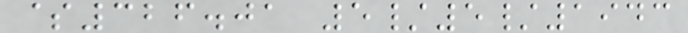$326.01 5/5/1943
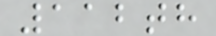112th
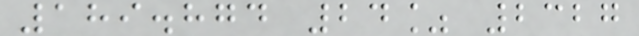189.874 24% 2327
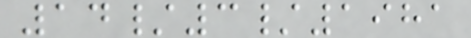14/3/1981
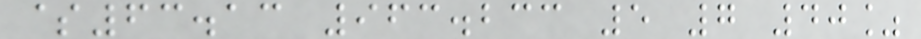$63.13 963.233 5 7 40%
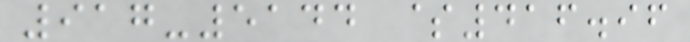917-5144 $416.96
